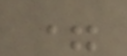=
